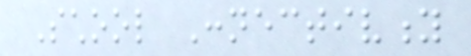School Connectivity
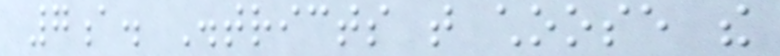7a. Districts that choose the
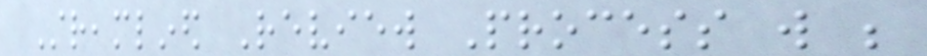Streamlined Review Process will be
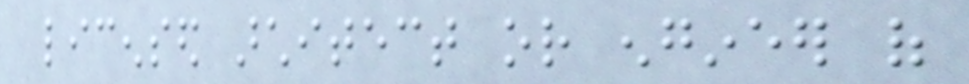licensed architect or engineer of
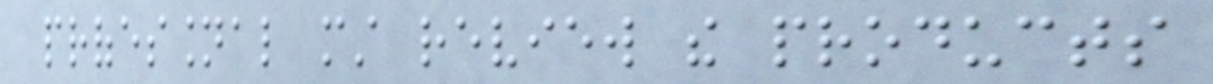professional must review the products
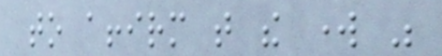to affirm that the work was
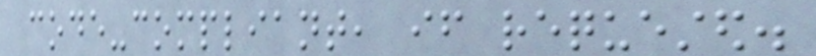code-compliant, if requested.
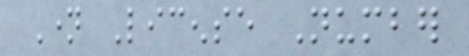Name License Number
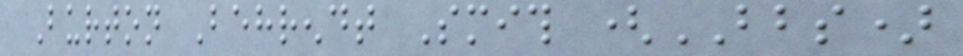Burton Behrendt Smith (BBS)
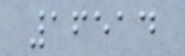16514
